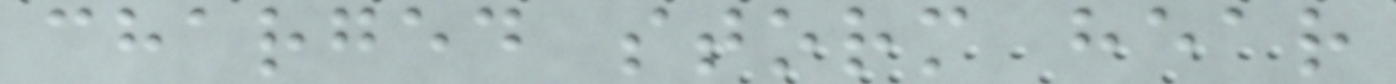charged storm hear
